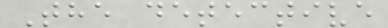The detective
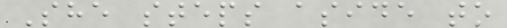She steps aside to
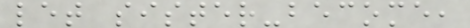let sister-become,
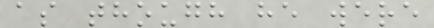as though he were
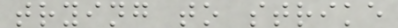trying to strike
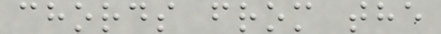chords from the
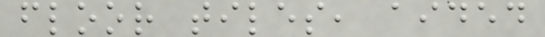floor tiles, aided
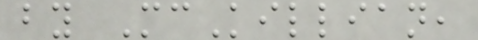by McKillian,
